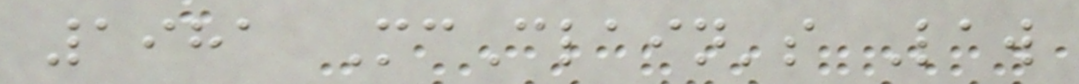1981 McClain's Law
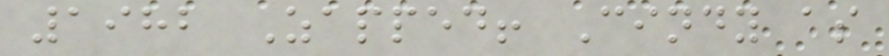1982 Zapped! Cindy as
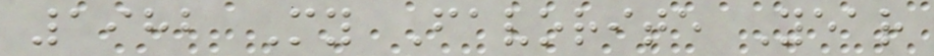1982 My Favorite Year
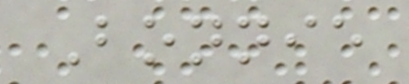Bonnie
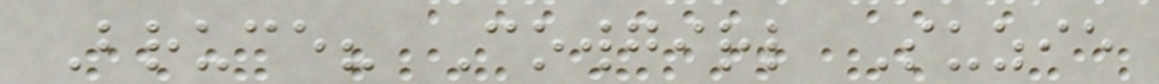Bruce? Cowgirl Suzie
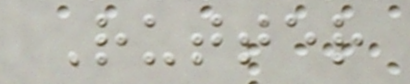Rutter
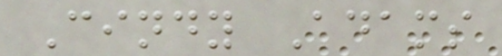Cindy Adams
